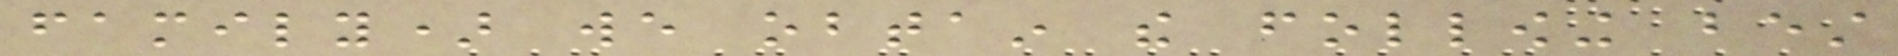family) we obtain the following best
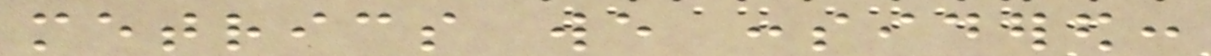metrics we considered:
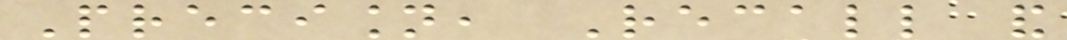Precision, Recall and
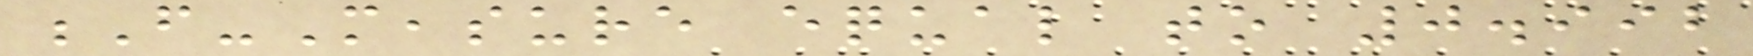F-Measure equal to 0.992
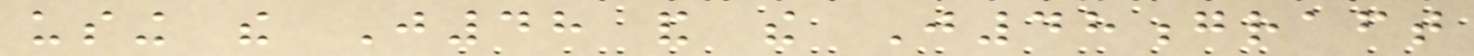using the J48 and the J48graft
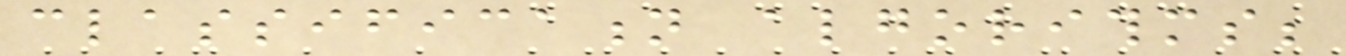classification algorithms;
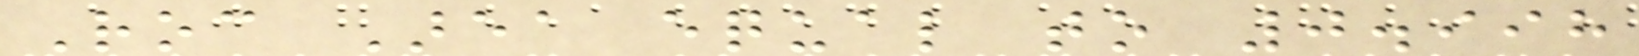Roc Area equal to 0.998
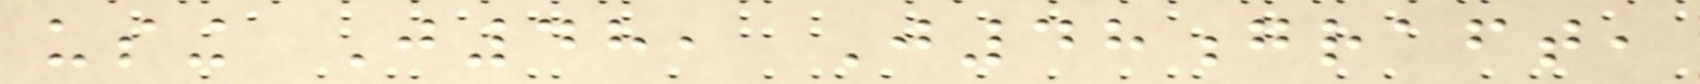using J48, J48graft,
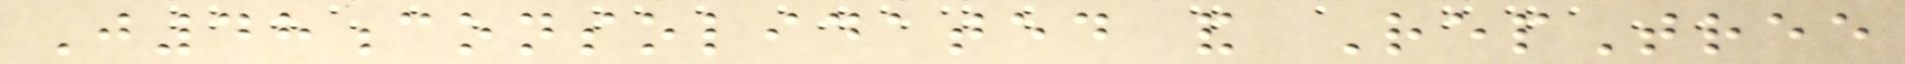J48consolidated and RepTree
